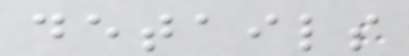details
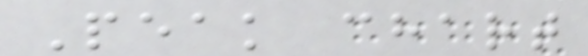Peak chart
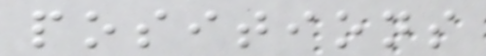positions
